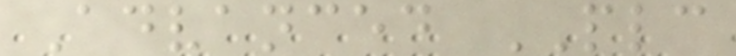Advanced PLC
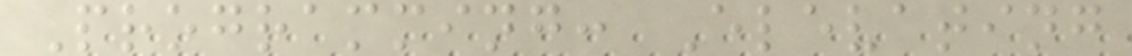Programming: Elevating
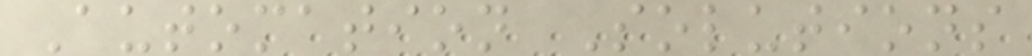Automation Solutions
